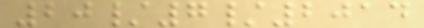20/7/2014
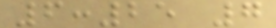6:25 7
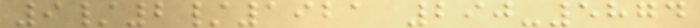9/2/1921 290-5874
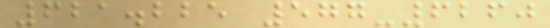621.225 577-6260
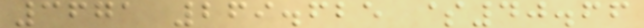3671 269.625 $40.66
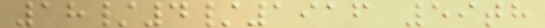18/4/1916 59th
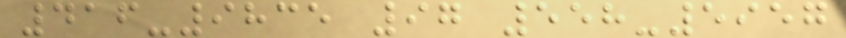416-9835 97 558-5957
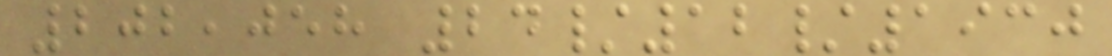202,058 24/12/1930
